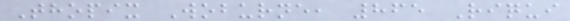Thopix Woburne, 865 Riqui
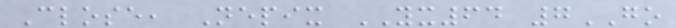Close, Nepix YX64 7GO
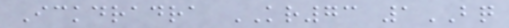Ickdradra KR73 1BQ
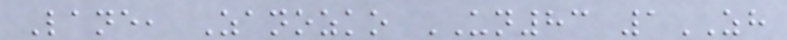Lane, Zanozko UN83 1ZH
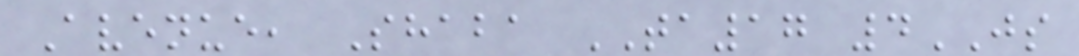Avenue, Shaba TA17 4JS
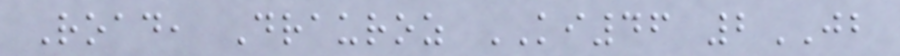Road, Drauroz KI46 2JB
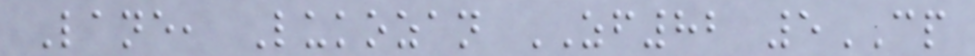Lane, Lukozan ZF82 5CP
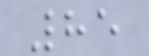85
